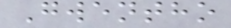Gwentho
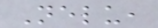Nelu,
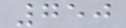750
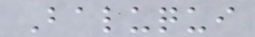Baluqui
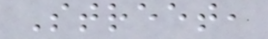Street,
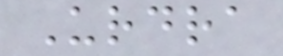Urdra
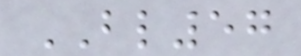BL57
